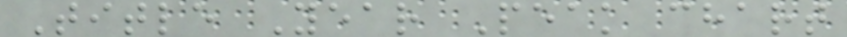Title Year Peak chart
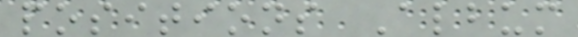positions Album
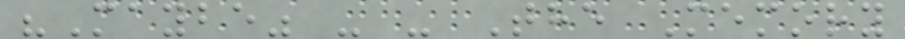"Maybe" - - The Memory
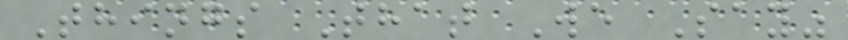Things That We Say"
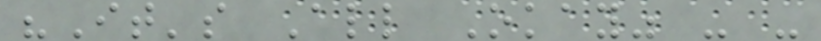"It's All Okay" - -
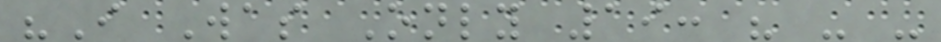"I Was Only 19: " - -
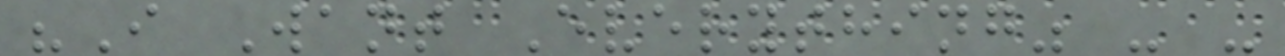"I Want Everything" - -
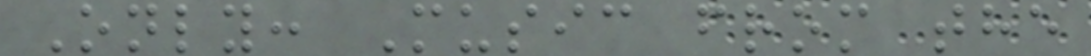Only: Music from the
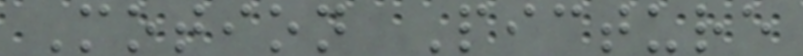Motion Picture
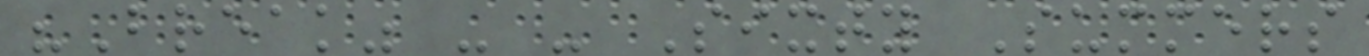"Break" - - Sixty Summers
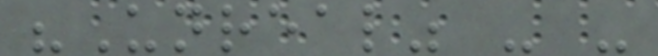"Unreal" - -
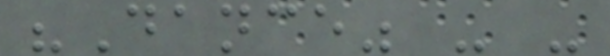"Dance" - -
